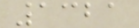1321
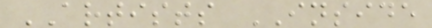ARTISTS INSIDE
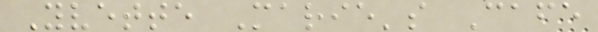Yvette Marie's Cafe
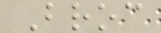Broc
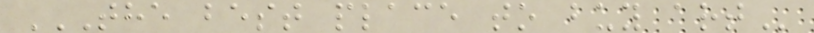THE BEST PLACE TO BUY ART
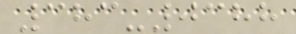383-0388
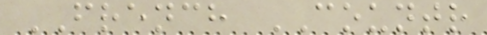FRENCH COUNTR
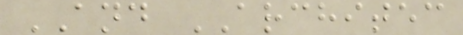AND ARCHITEC
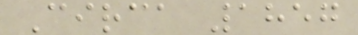Circa 1857
